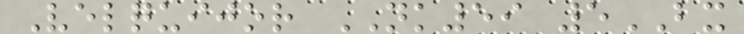Velquijor NK59 5BX
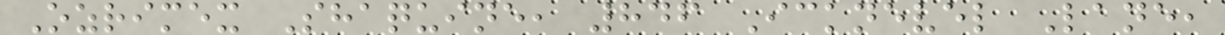Ozrimex Shaquine, 846 Icknevel Lane,
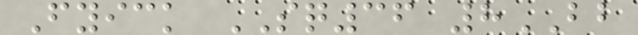Fyick SQ36 8BB
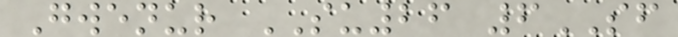Gwenur SU26 6SF
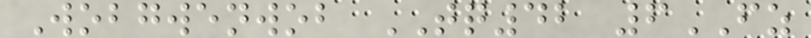Wobgwenwob TQ42 6FZ
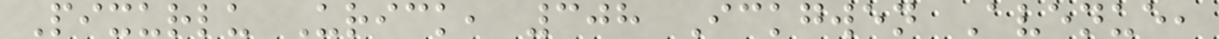Pixurlu Urick, 308 Ickgwen Avenue,
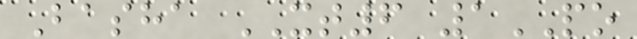Basha XT6 1PO
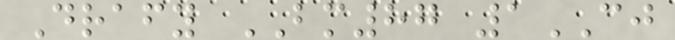Drafy BM87 1CJ
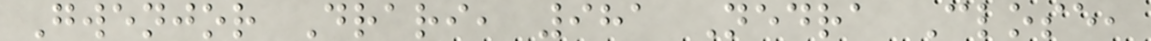Gwenjor Drari, 981 Nedra Close,
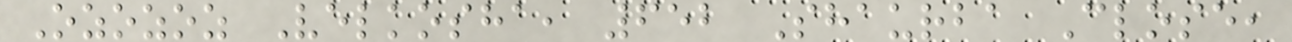Ozozoz Velkosha, 652 Shaurba Close,
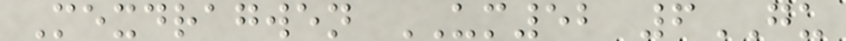Mexdragwen UM52 6GU
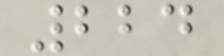224
